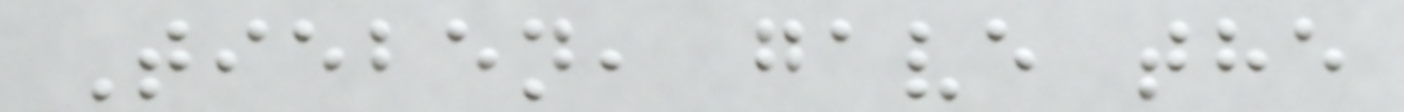Tieben, gave the
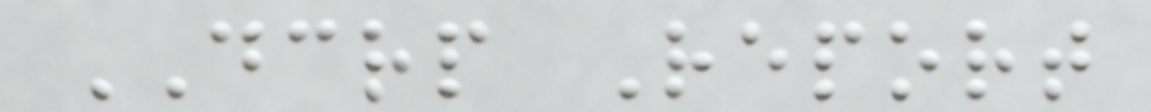DCRP Report
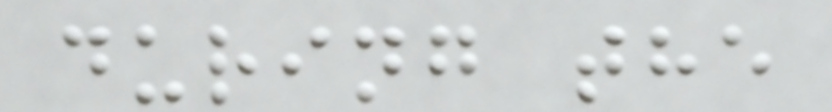during the
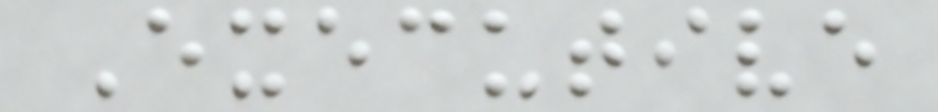Executive
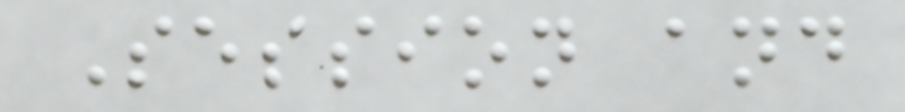Session and
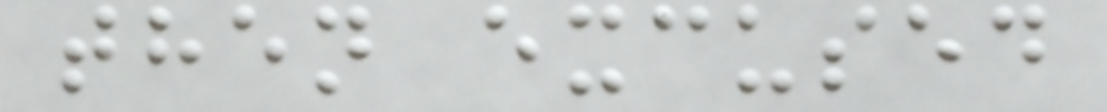then excused
